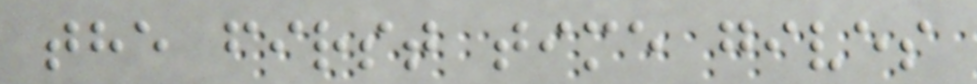the first time gives
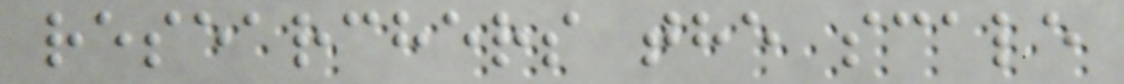researchers the scale
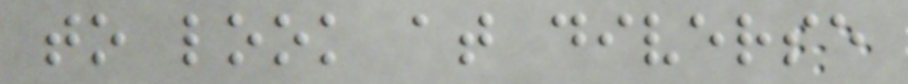to look at diverse
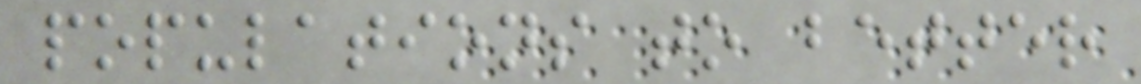populations to better
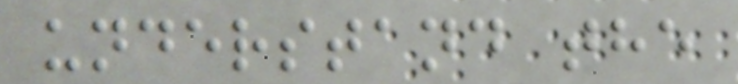understand the
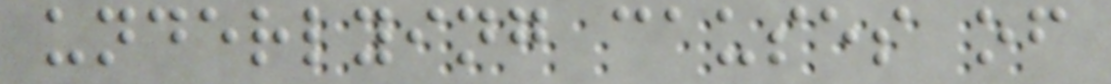underlying causes of
